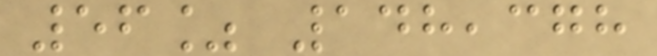56% 148,378
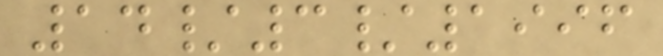14/3/1996
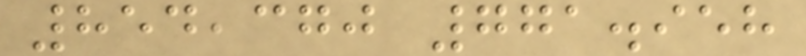854,370 771.958
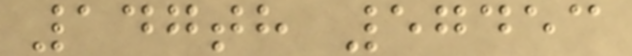147th 57453
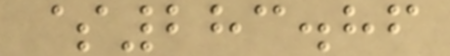$283.86
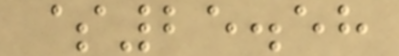$25.58
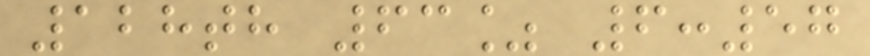128th 63% 6:57
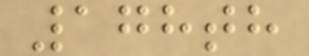178th
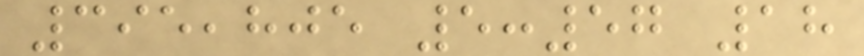395,805 5:57 18
